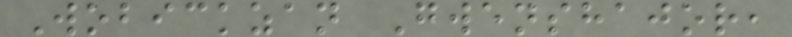Wobickzan Gwenshajor,
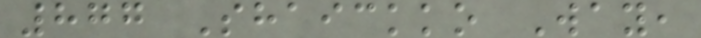877 Shaickko Way,
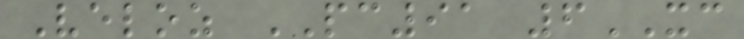Veloz PC91 6XC
